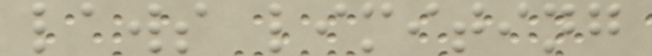laws limiting
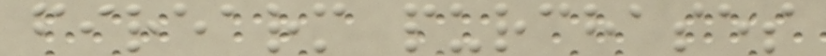firearm purchases
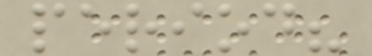period?
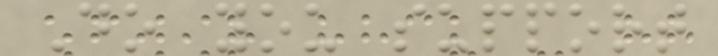Do you support
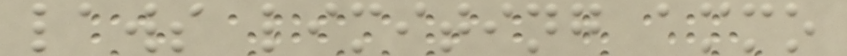laws limiting ammo
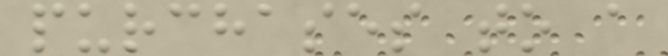purchases to a
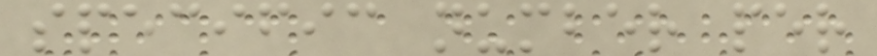specific number per
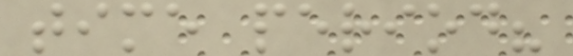time period?
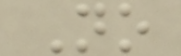No
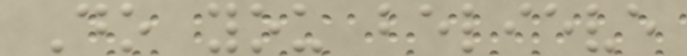Do you believe
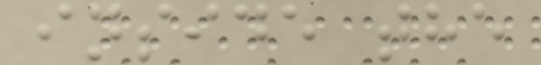inside the
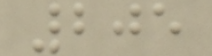205
